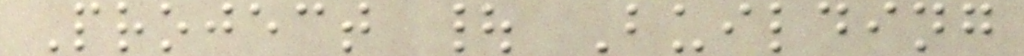Project | Building
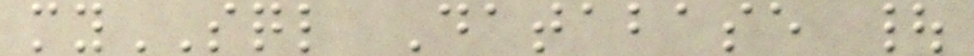mySQL Database |
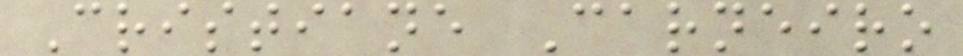Cristiane Carneiro
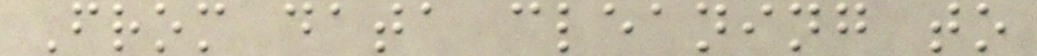From data cleaning to
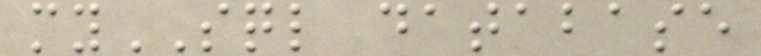mySQL database
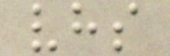vhs
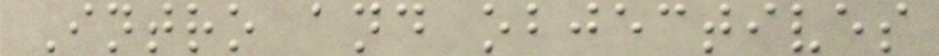Intro and objectives
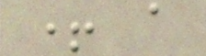+ a
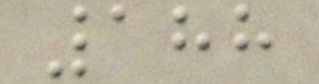188
